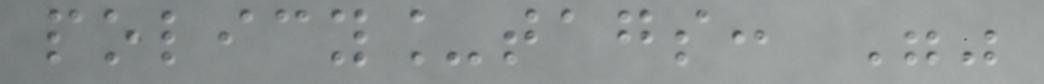policy_tags: ""
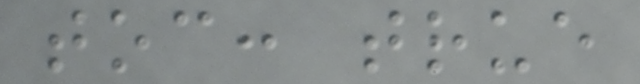toc: true
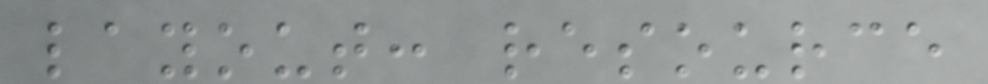layout: resource
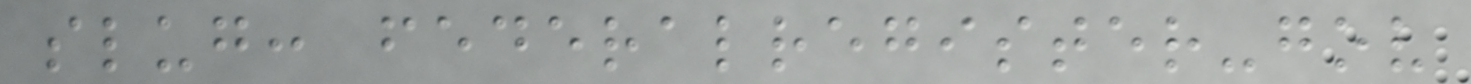slug: federalregister-gov
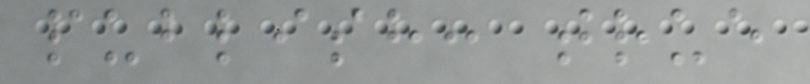publish: true
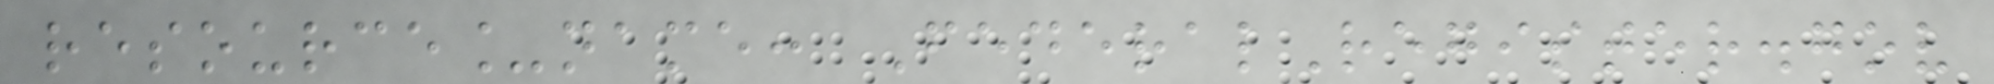resource_name: FederalRegister.gov
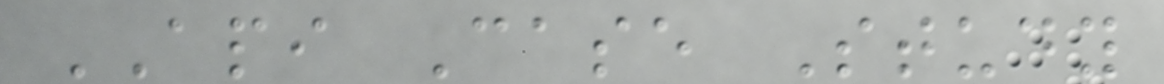API Case Study
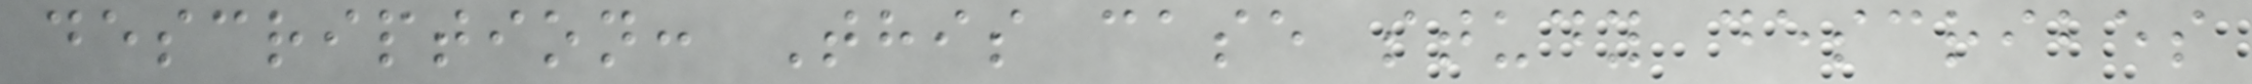description: This case study describes
